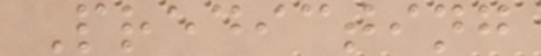Predicting
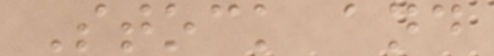Stock and
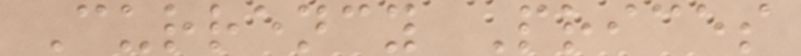Currency Prices
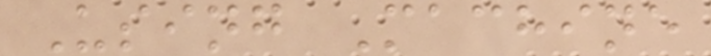Using Machine
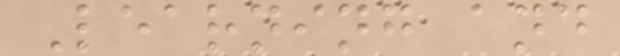Learning and
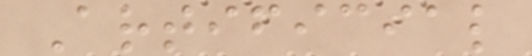Artificial
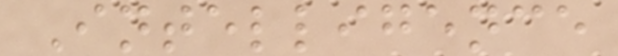Intelligence
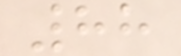88
